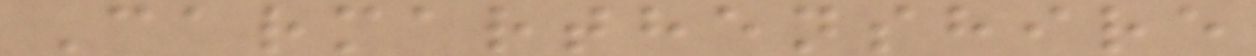Carmarthenshire
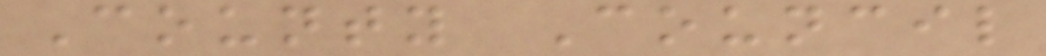County Council
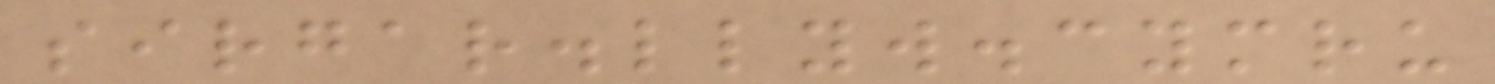sirgar.llyw.cymru
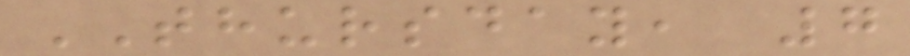THURSDAY, 7
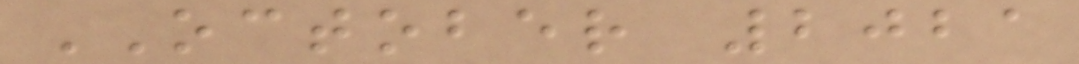OCTOBER 2021
